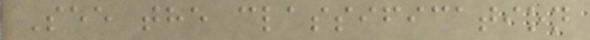See the classification
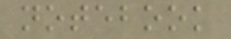notebook
